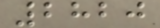2820
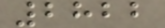2822
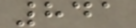841
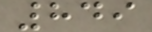849
